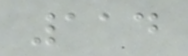114
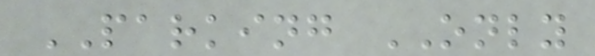PARKING ONLY
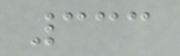333
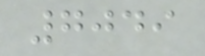7049
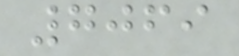7069
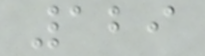129
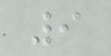9
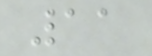11
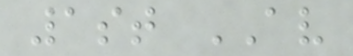1st AV
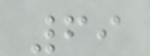69
